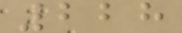228
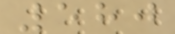580
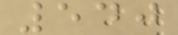540
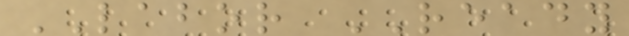LABOR READY
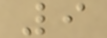9
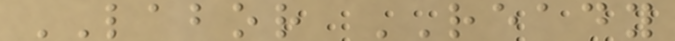LABOR READY
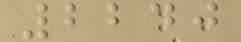2240
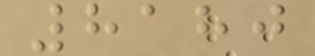8180
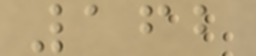162
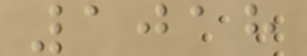1018
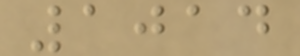1014
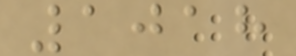1018
